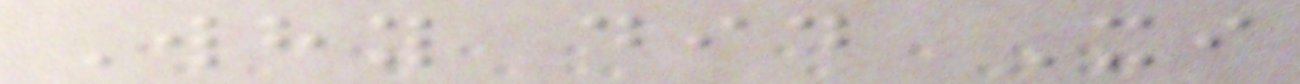Why did Xi
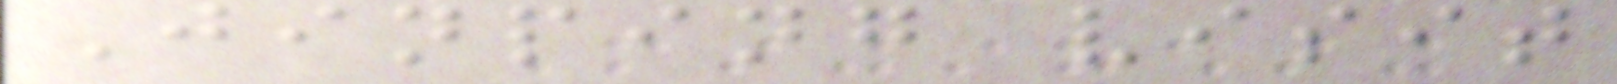Jinping visit
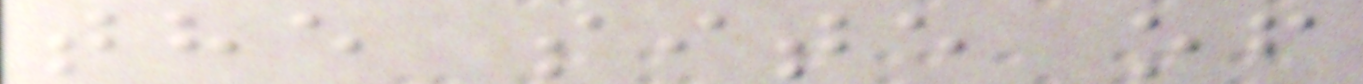the site of
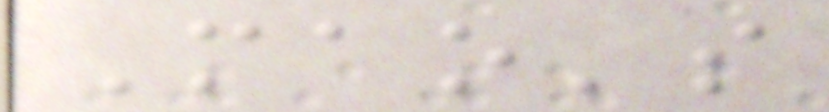Mao's
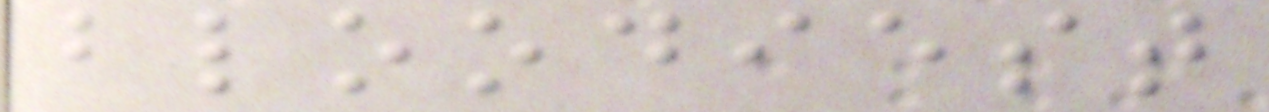bloodiest
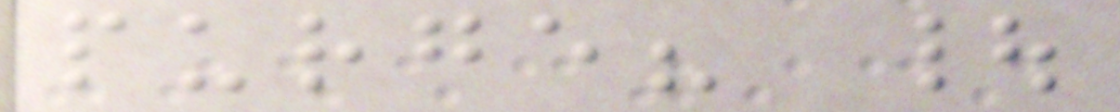purge? |
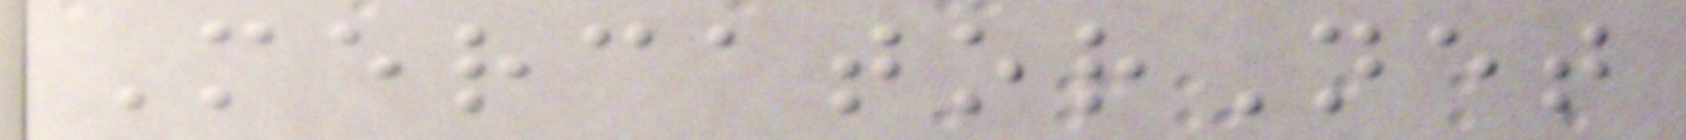MercatorNet
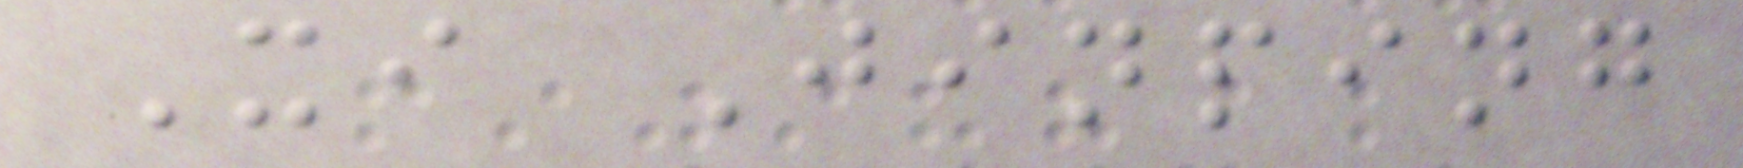Xi Jinping
